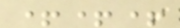+++
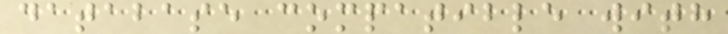database compatible with
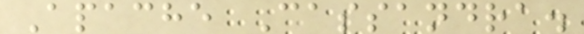Apache Cassandra.
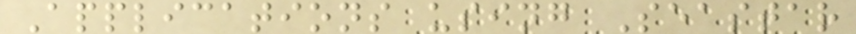Applications using Seastar
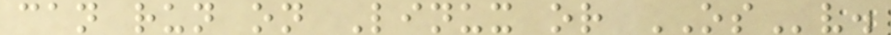can run on Linux or OSv.
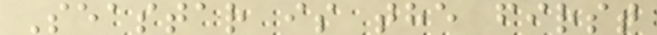Seastar is the first
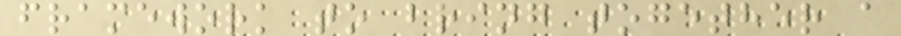framework to bring together a
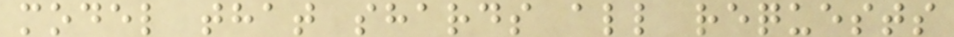model that shards all requests
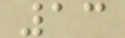13
